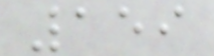159
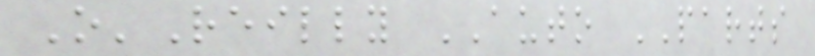O'Reilly AUTO PARTS
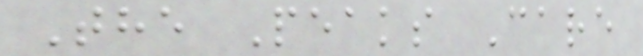The Peaks Care
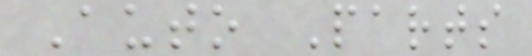Auto Parts
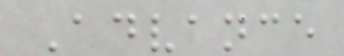Advance
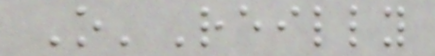O'Reilly
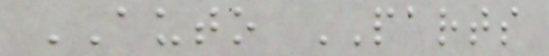AUTO PARTS
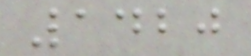1420
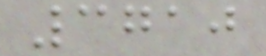3710
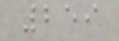259
